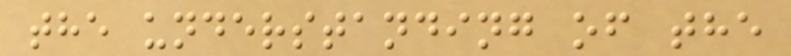the understanding of the
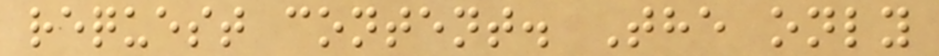request content. The only
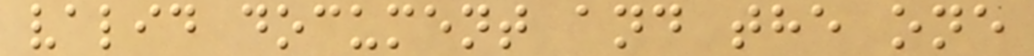valid document and the one
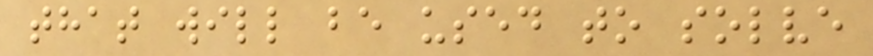that will be used to solve
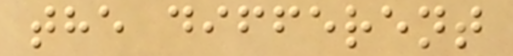the different
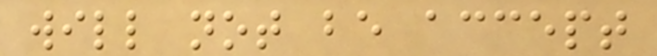will not be accept
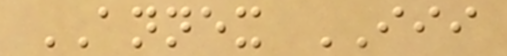ANNEX III
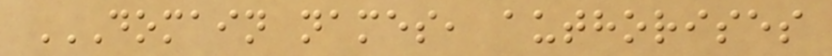DOMAIN NAMES, AUTHORISES
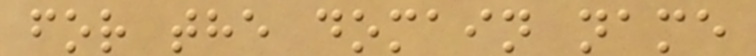for the domain name
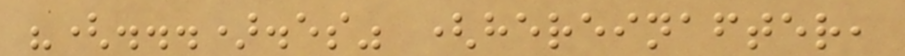"(...).es" (hereinafter,
